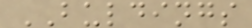BULDINGS
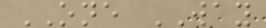ONE WAY
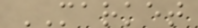MARKET
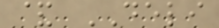& DELI
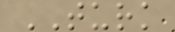TURK
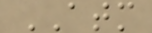ATM
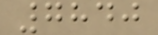7840
